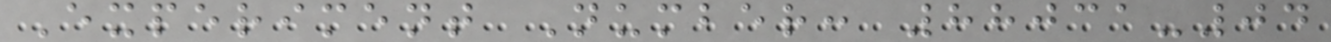Experiment Number: 88031-04
